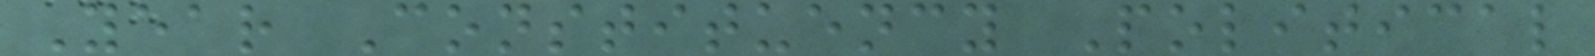Year Constituency Political
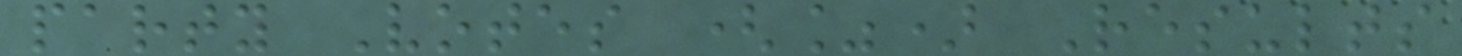party Votes (%) Results
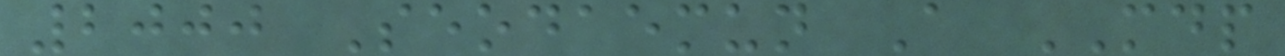2000 Seodaemun A MDP
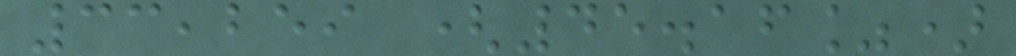33,259 (45.16%)
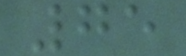75
